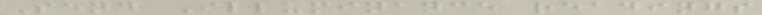Send Illuminance readings
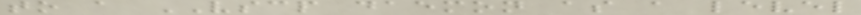to a VSCP daemon as a level
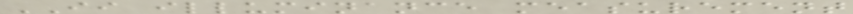II illuminance measurement
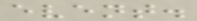event.
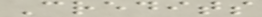Credits
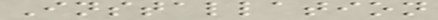Installation
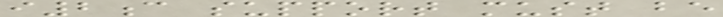i2c support must be
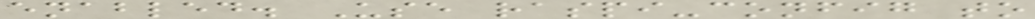enabled. Use raspi-config to
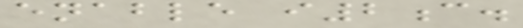enable i2c.
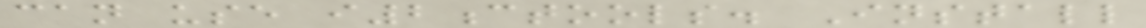can use i2ctools. Install
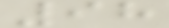98
